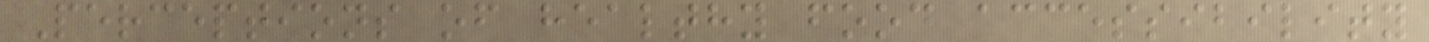Perceptions of healthy food accessibility
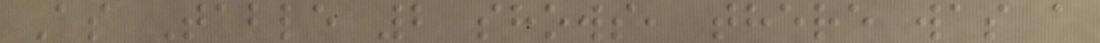As Table 2 shows, there was a
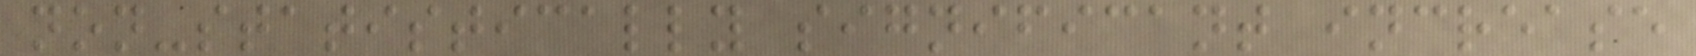non-statistically significant increase
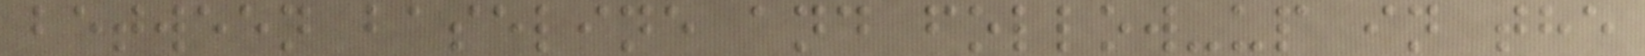between baseline and follow-up in the
